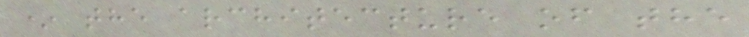* the architecture of the
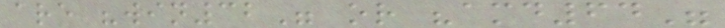are "win32" or "amd64"
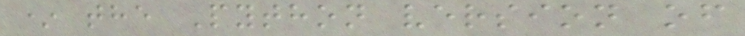* the Python version of
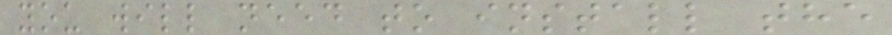you will need to install the
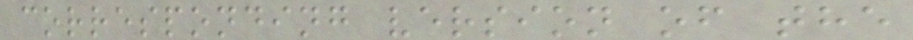corresponding version of the
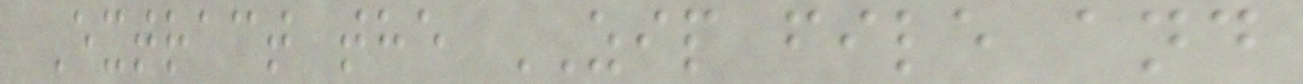Extract the ZIP file and
